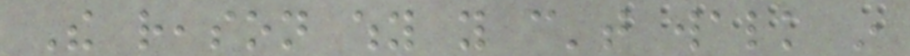The reason why you can't walk in
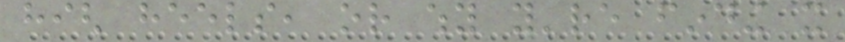high heels, or why you're finding it
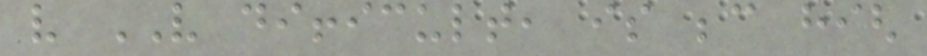very VERY difficult, is because high
